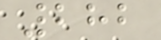282
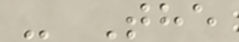- The
